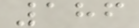186
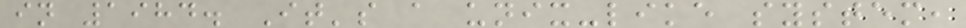in 1984. It's a unix-like system,
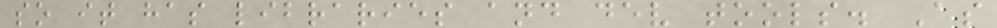so it has libraries and dev tools. As
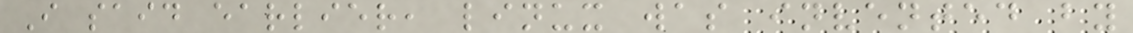I said earlier, linux was invented by
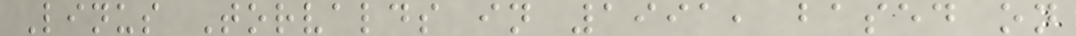Linus Torvalds in 1991, based on
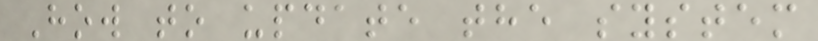How to update the system
